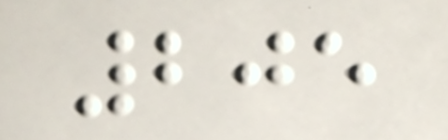205
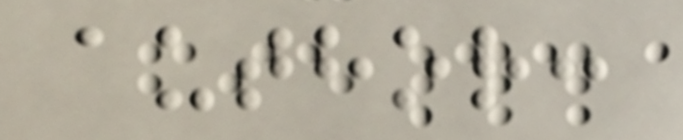author:
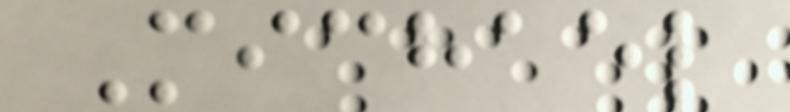Michael
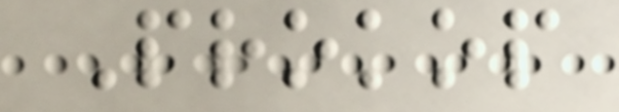Prokop
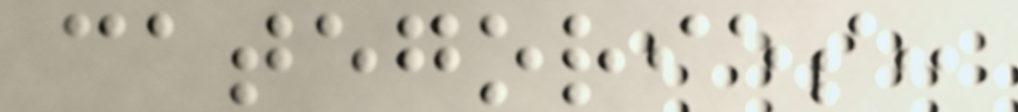categories:
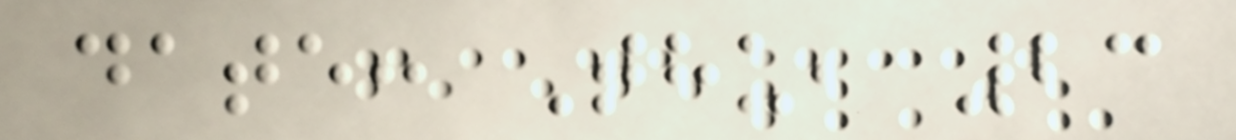date: Thu, 23
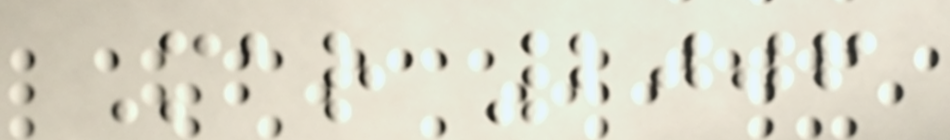Mar 2006
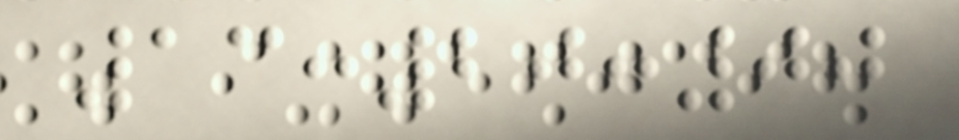13:20:00
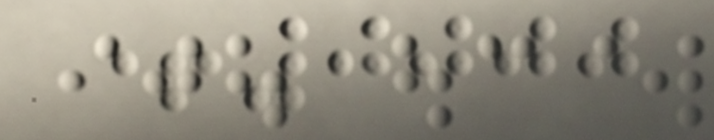+0000
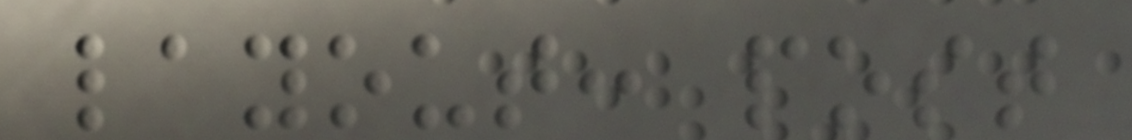layout: post
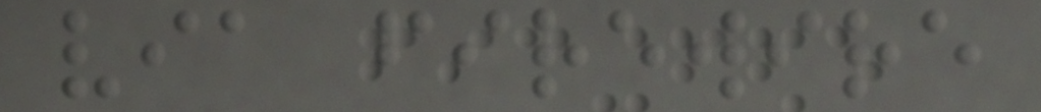via firewire
